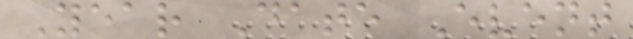Year Date Event
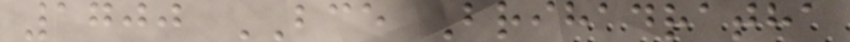1700 BCE Brihadratha
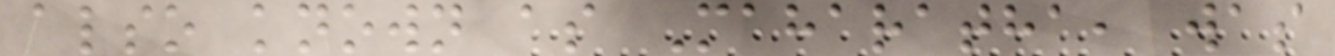also known as Maharatha, was
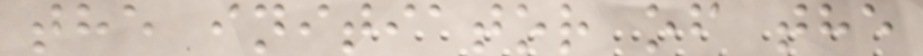the initiator of the
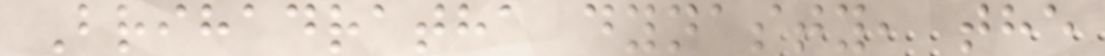Brihadratha dynasty, the
